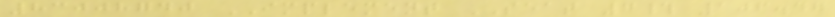83008740 IMPLEMENT SEAT 7# 106.47
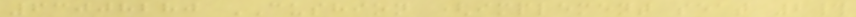63008280 CUSHION (implement seat 2#
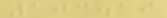103.19
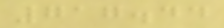717.44
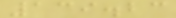139.23
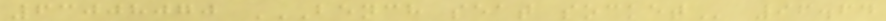63008070 BENCH SEAT SOCKET 96.64
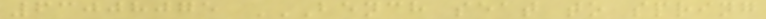63008075 BENCH SEAT TO SPRING
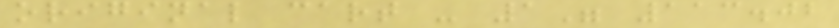original cart - 1" 113.02
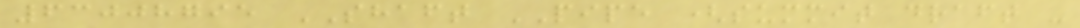63008795 SHAFT PIPE (summit draft -
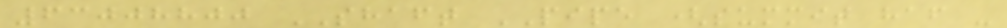63008800 SHAFT PIPE (summit haf -
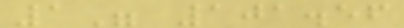1" 101.56
